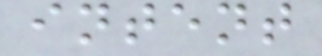intent
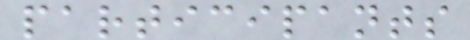participants
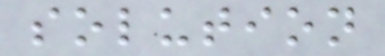solution
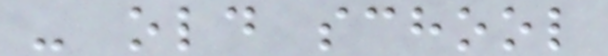- old school
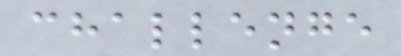challenge
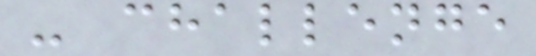- challenge
